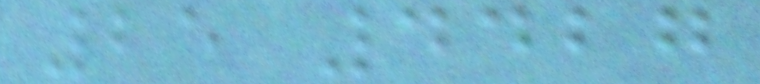25 4427
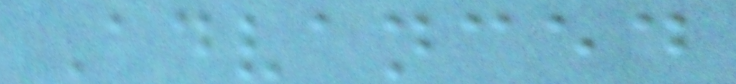Advanced
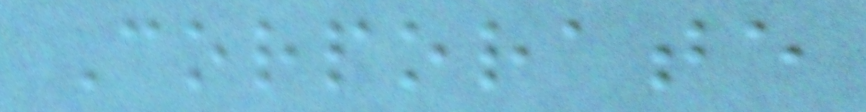Corporate
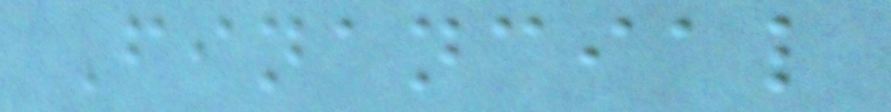Financial
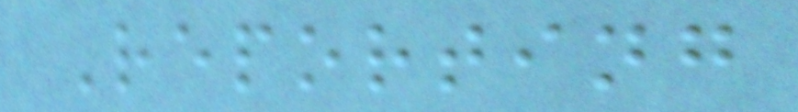Reporting
